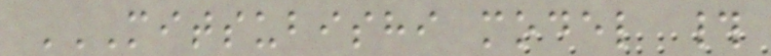MITSUBISHI MODEL #
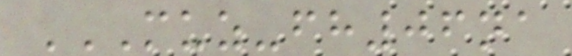MUZ-FH06NA
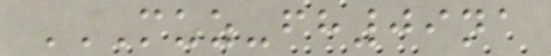MUZ-FH09NA
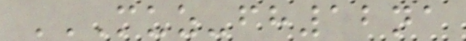MUZ-FH12NA
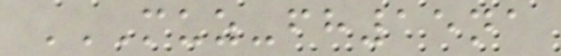MUZ-FH15NA
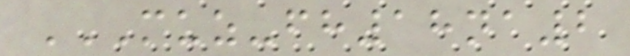MUZ-FH18NA2
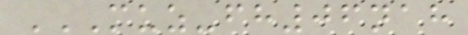MUZ-FH06NAH
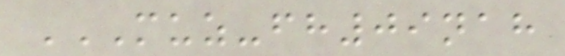MUZ-FH09NAH
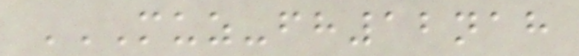MUZ-FH12NAH
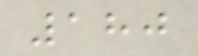180
